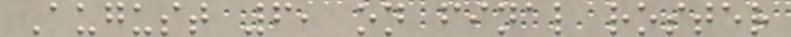August 6, on final roster
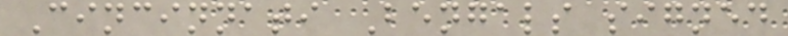Cincinnati Bengals signed
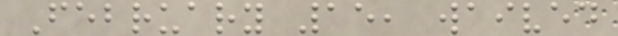February 15, waived
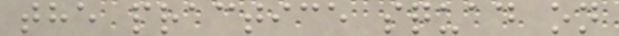the practice squad on
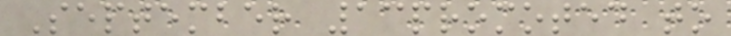September 13promoted to
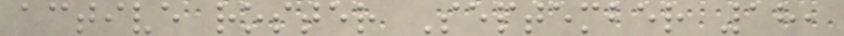active roster September 18,
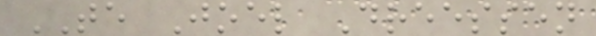TE Joel Dreessen
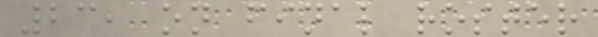23, on final roster
